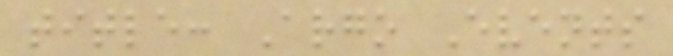title: Argo Events
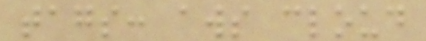tags: aws cloud
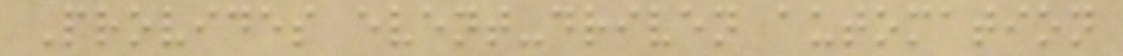Provides event-driven automation
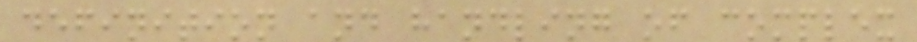definition and handling of complex
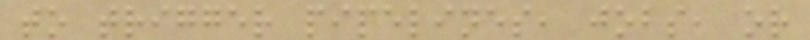to trigger pipelines, jobs, or
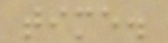time.
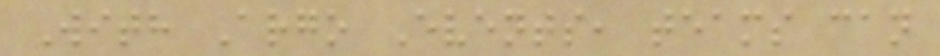With Argo Events, teams can
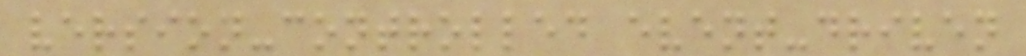version-controlled event-driven
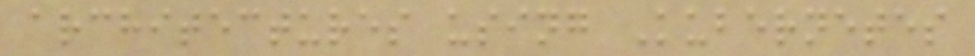architectures using Kubernetes
